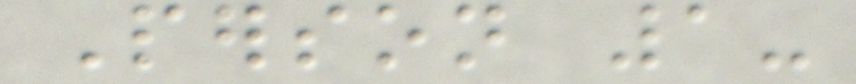Person 1-
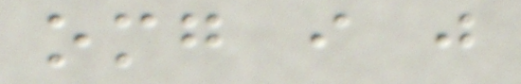omg i just
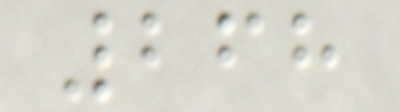268
